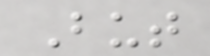But
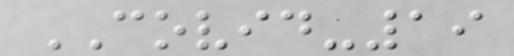COVID-19
